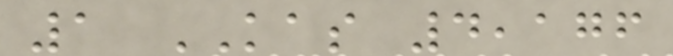1 KAS 4,176
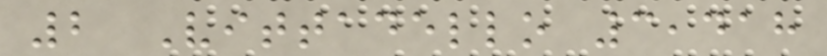2 Vittadello 3,418
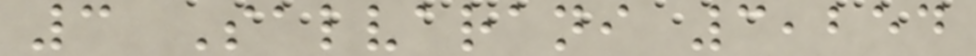3 Salvarani 3,254
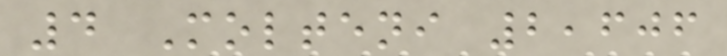4 Molteni 2,606
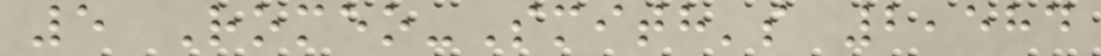5 Romeo-Smith's 2,584
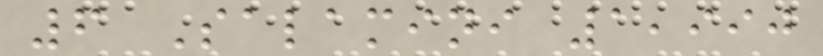6 Salamini 1,990
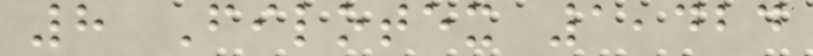8 Filotex 1,424
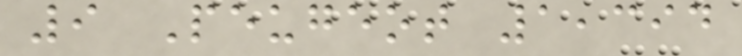9 Peugeot 1,394
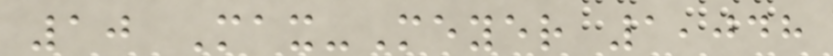10 Max-Meyer 1,048
